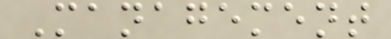Management
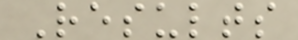Results
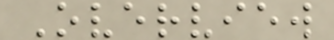Overview
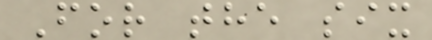For the six
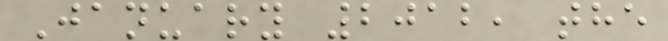January 2012, the
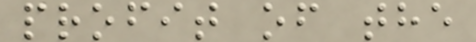profit of the
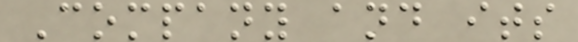Company and its
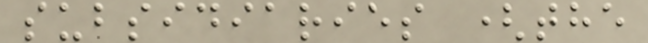subsidiaries (the
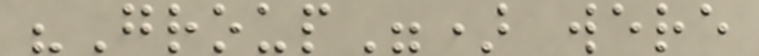"Group") were
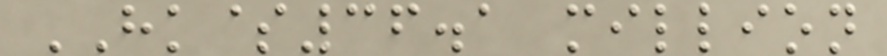HK$36.1 million
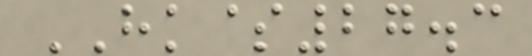HK$27.3
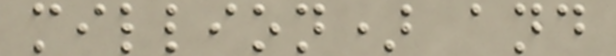million) and
